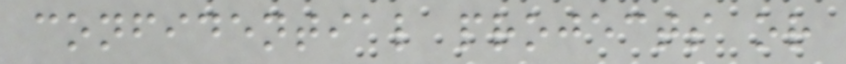confidential projects or
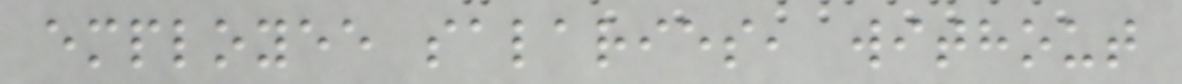employee salaries, without
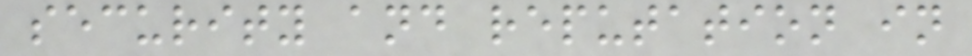security and reputation in
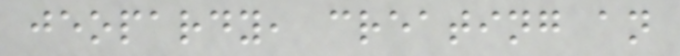jeopardy, creating an
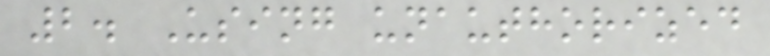2. Using unauthorized
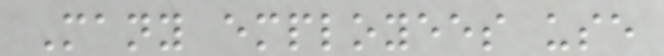Many employees use
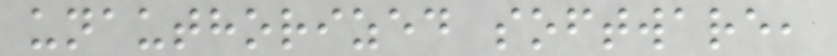unauthorized software,
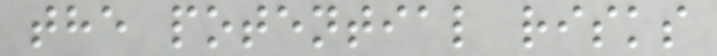the potential risks
